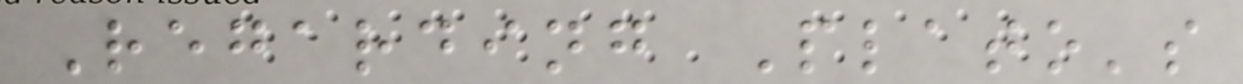Regarding Plato's
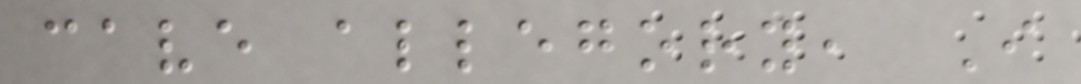cave allegory, I
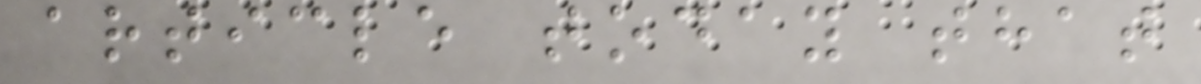article today that
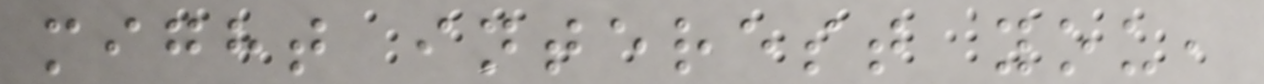might interest you,
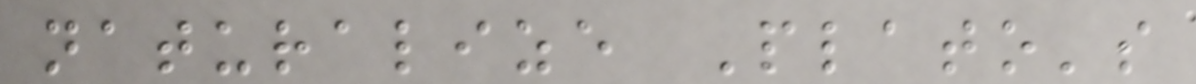naturalize Plato's
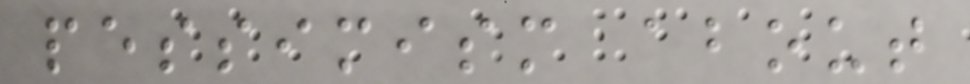pessimism about
